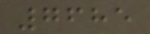7685
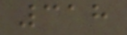318
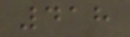418
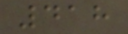418
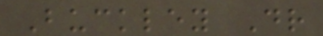Buckley Dr
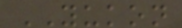YUKON
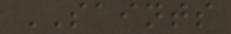SAINTS
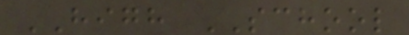HIGH SCHOOL
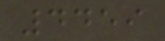4459
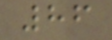86
